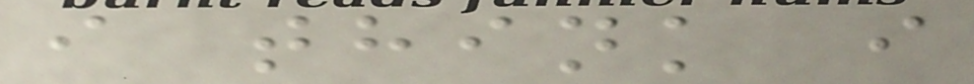i think i
